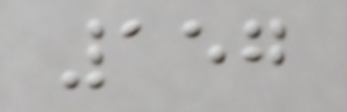157
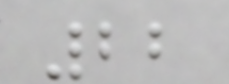22
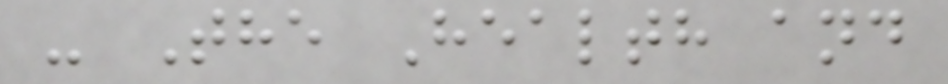- The Health and
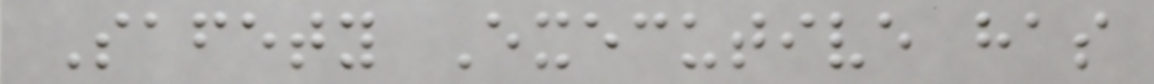Safety Executive has
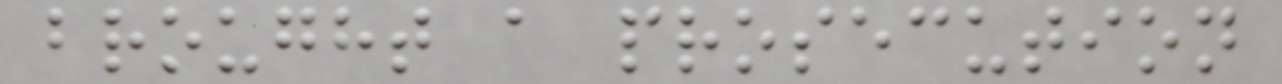brought a prosecution
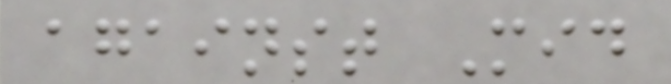against Mid
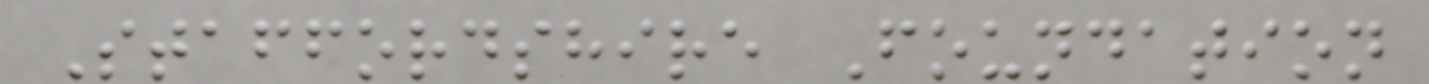Staffordshire Foundation
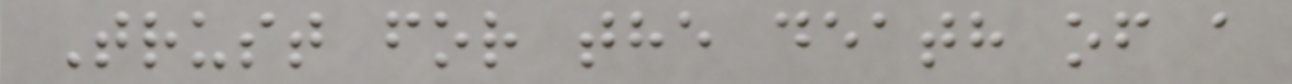Trust for the death of a
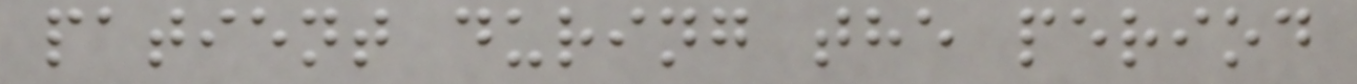patient during the period
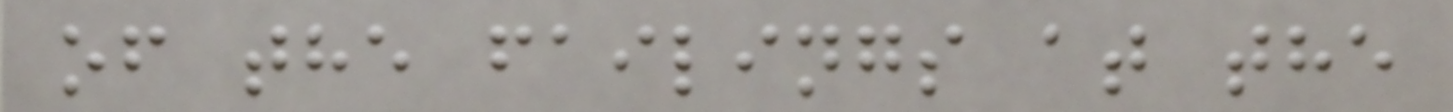of the failings at the
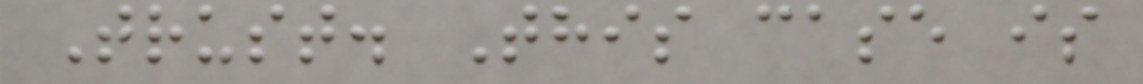Trust. This case is
